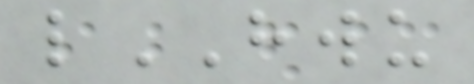lHWU
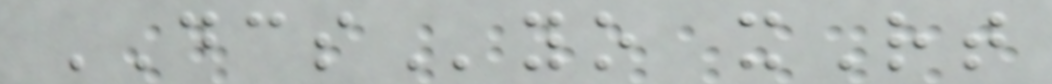DCSyo xRt
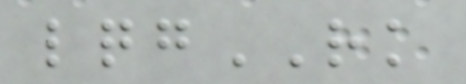lqgRK
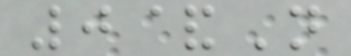0&N
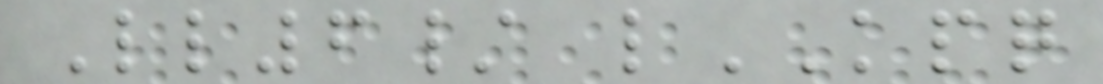Ll6/ lKPQ
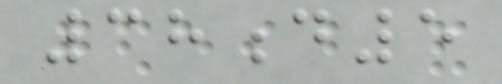38d5
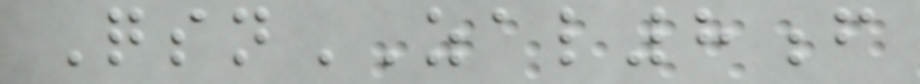QsnZAL8f
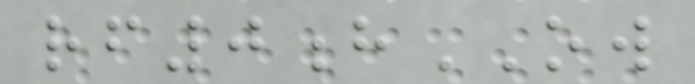rf0hOW
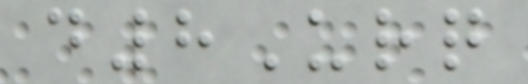d8Urq
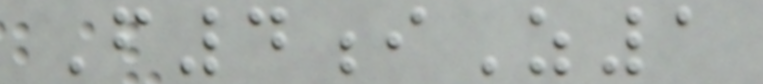F4iZ1
